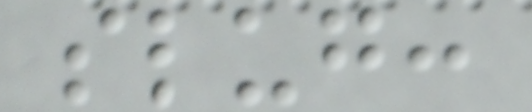slug:
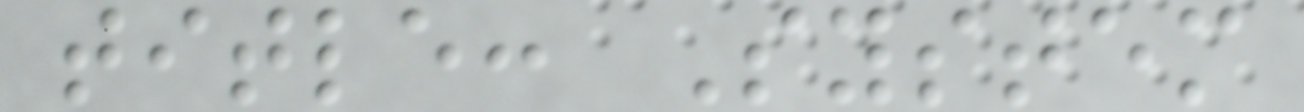title: System
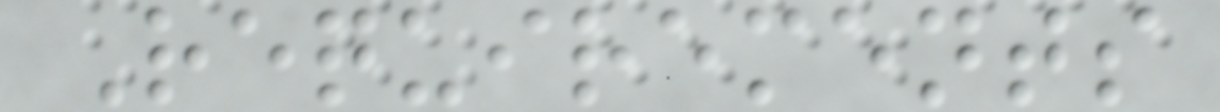Requirements
